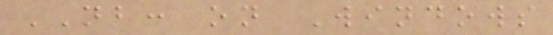NB: on Windows
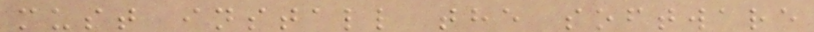must install the software
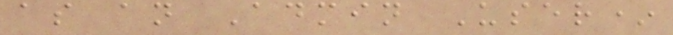as an Admin User*
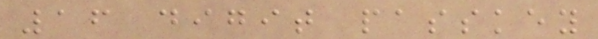16 digit passkey
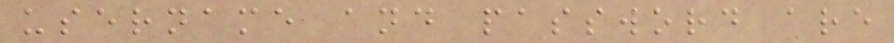username and password are
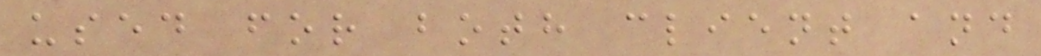used for both client and
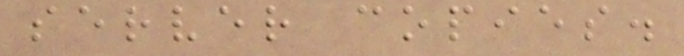server copies.
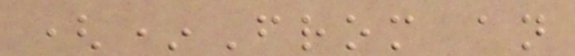(*From an
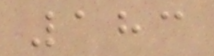183
